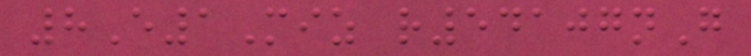8E1Miz r54107nG
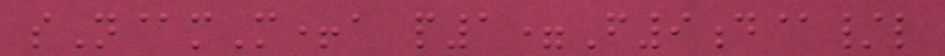sN@mM+a p1=F9d@/l
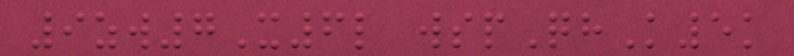9zw7X6l wspQhK5k
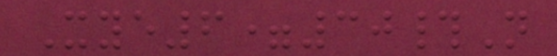Xye6=30#N
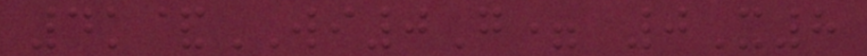4k&WI0G= 0X8
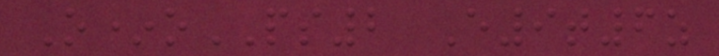O*oPS2 E9t6z
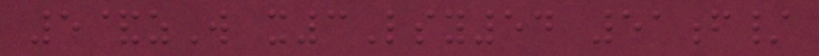5&zW x3Lsy54 51f/
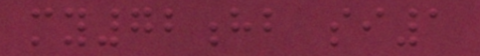my72hb si1
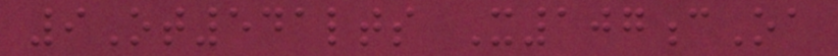9Ot541lts X107cOa
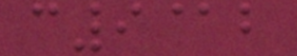c9@b
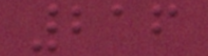216
